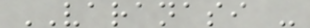VARANASI -
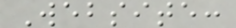Website:
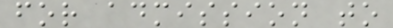for admission to
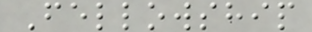Fellowship
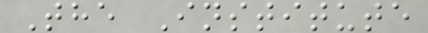The Institute
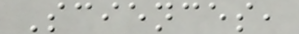Sciences,
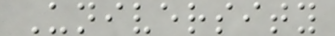University
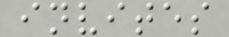invites
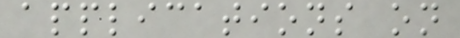applications on
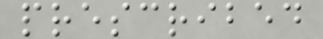prescribed
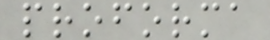proforma
